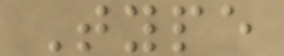Type
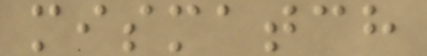mismatch
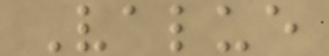Value
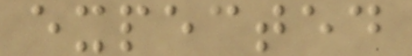expected
